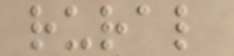rural
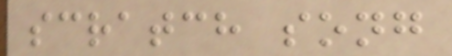scratch song
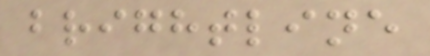brightline
